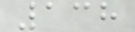138
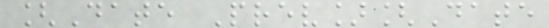[Date Prev][Date
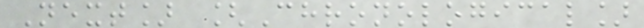Next] [Chronological]
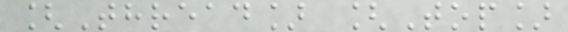[Thread] [Top]
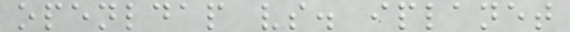openldap vs. iplanet
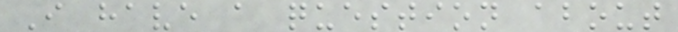I have a question about
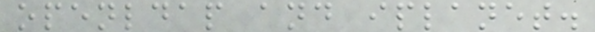openldap and iplanet.
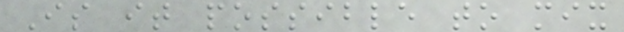Is it possible to mix
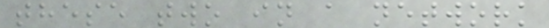these two in a network
